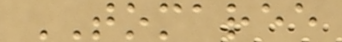TOMAREE
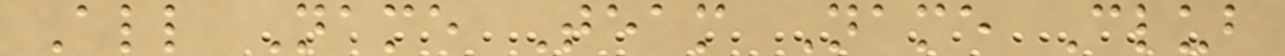All Name Team Name Club
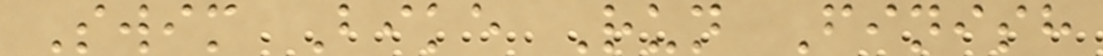Swim Bike Run Finish
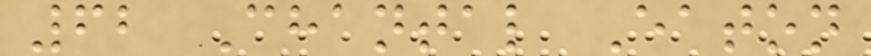62 Chantal Eaton
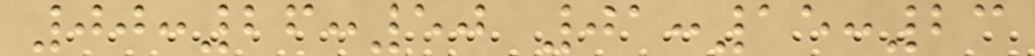00:26:50 01:15:23
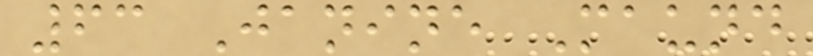63 Janine Maund
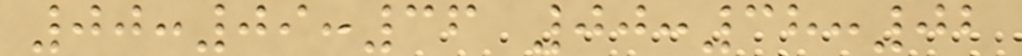00:09:36 00:38:02
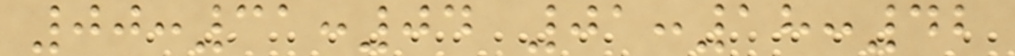00:31:04 01:18:42
